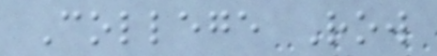College Row
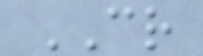CR
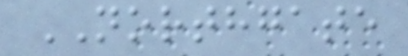NORTHGATE
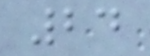24
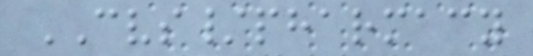CVS/pharmacy
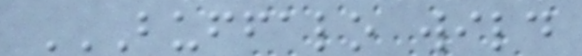BUFFALO WILD
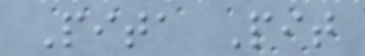Pita Pit
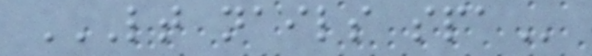LT NAILS SPA
